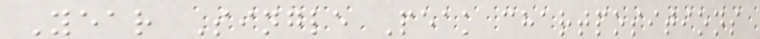Year Single Peak chartpositions
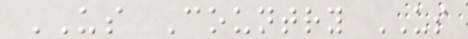US Country US
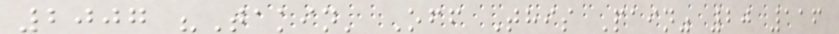2007 "Takin' Off This Pain" 20 116
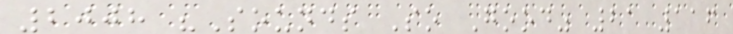2008 "Sounds So Good" 21 116
